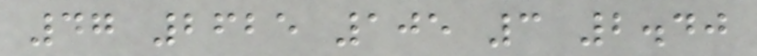47 2625 105 3 2.40
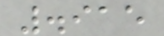.915
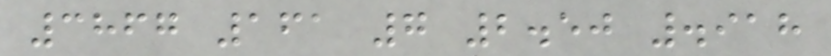3867 161 7 2.50 .918
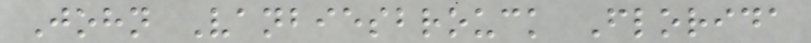John Vanbiesbrouck Florida
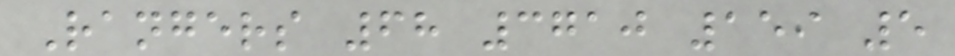Rangers 68 3710 159 5
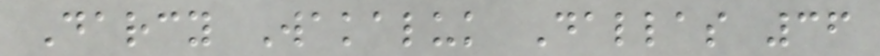Darcy Wakaluk Dallas 36
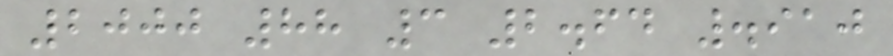2000 88 3 2.64 .910
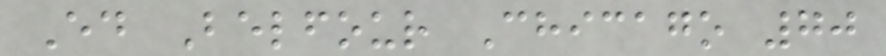Ed Belfour Chicago 70
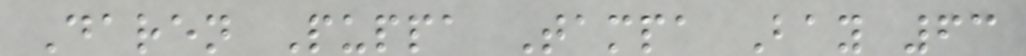Daren Puppa Tampa Bay 63
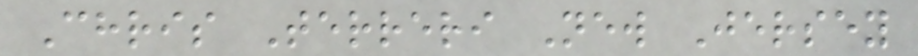Chris Terreri New Jersey
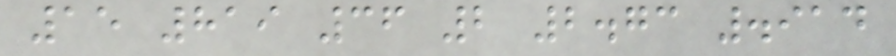15 819 36 2 2.73 .914
